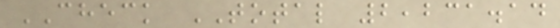CHECK TOTAL 2,231.14
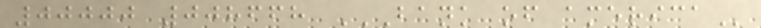00000 008668 BANK OF AMERICA
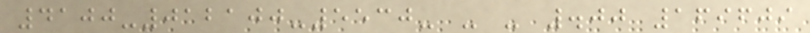4100-012100-5530- - - .00 169609
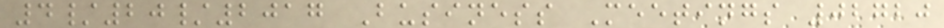4/20/2017 Business Meetings 02720
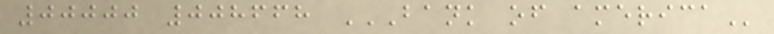00000 008668 BANK OF AMERICA
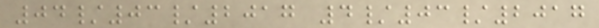04/03/2017 4/03/2017
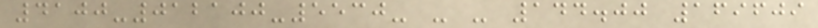4100-012100-5530- - - 144.00 169609
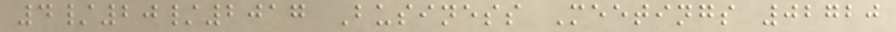4/20/2017 Business Meetings 02720
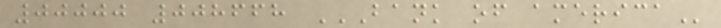00000 008668 BANK OF AMERICA
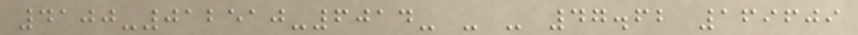4100-012510-6014- - - 47.62 169609
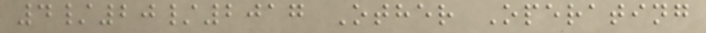4/20/2017 Other Operating
